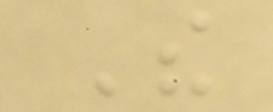The
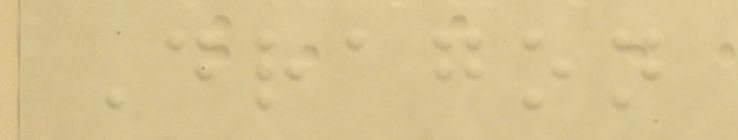Dragon
